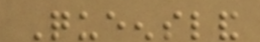Queensland
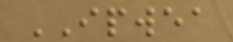IPWEA
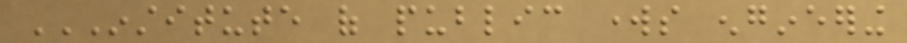INSTITUTE OF PUBLIC WORKS ENGINEERING
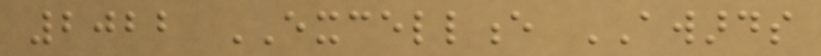2022 EXCELLENCE AWARDS
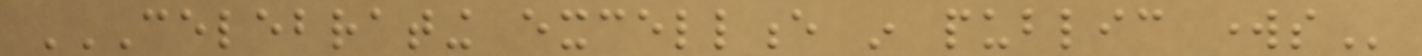CELEBRATING EXCELLENCE IN PUBLIC WORKS
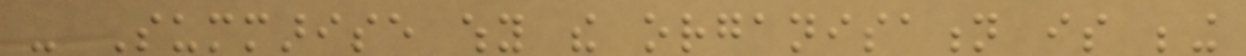- Summarise why the organisation is being
